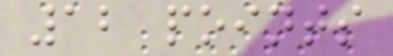12 points
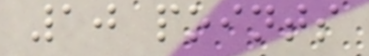10 points
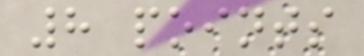8 points
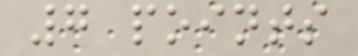7 points
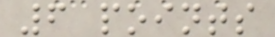6 points
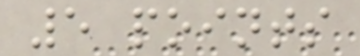5 points
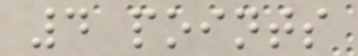4 points
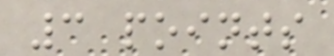3 points
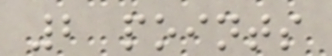2 points
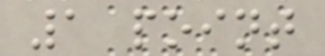1 point
